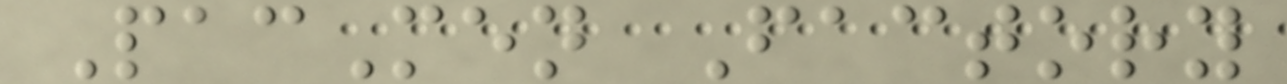PacMen Factory
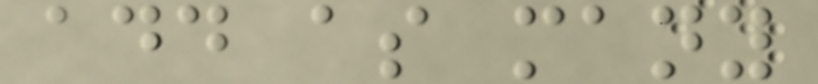add as many
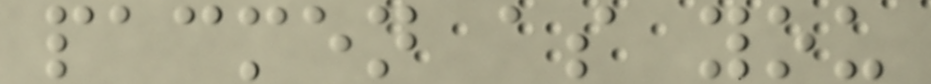pacmen as you
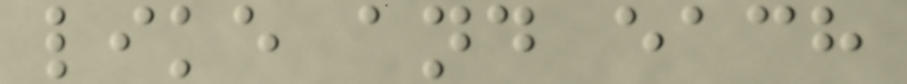like and each
